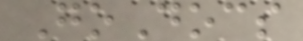GoDocs
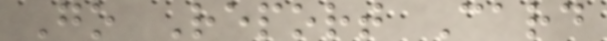Go Report Card
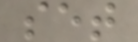set
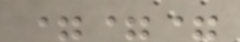===
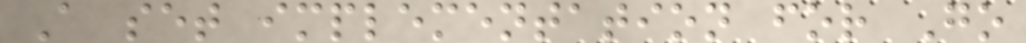A set implementation for Go
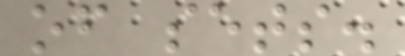of sets.
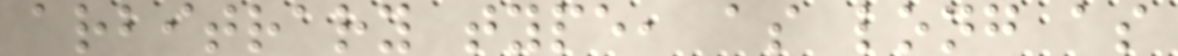arbitrary type, as long as
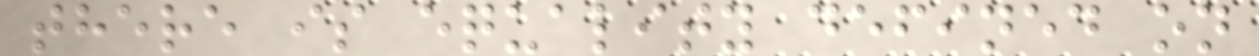there is equality defined on
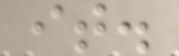it.
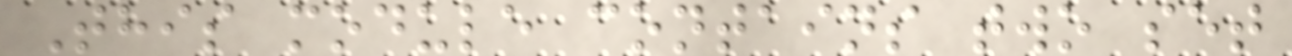This module contains two set
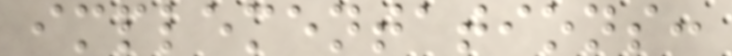implementations:
